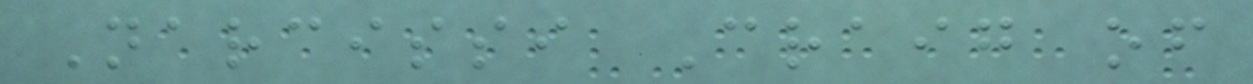Narcissi Craig of
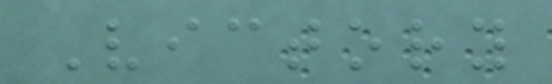Victory
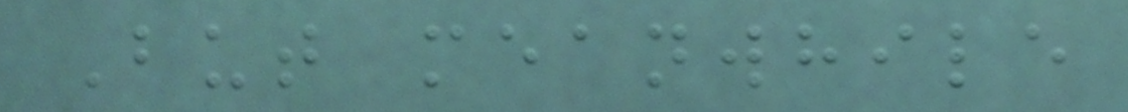But meanwhile
